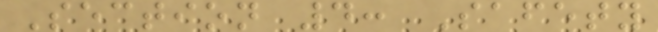Section 4: Safety
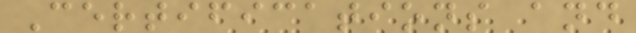Certifications and
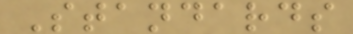Standards
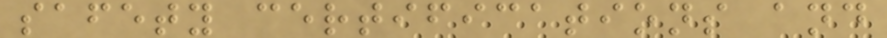safety certifications and
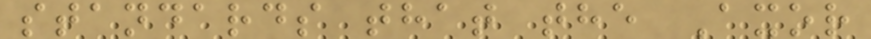standards that the Axor
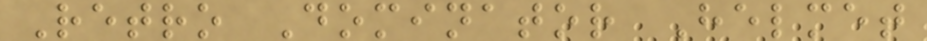Retro Dominator Helmet
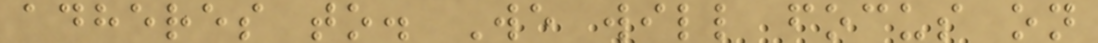adheres to. We will focus on
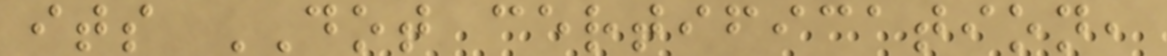its DOT certification,
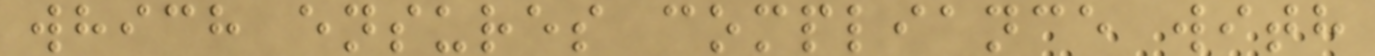which ensures compliance with
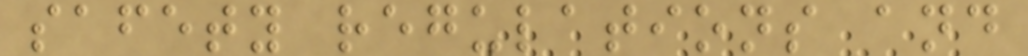safety regulations and
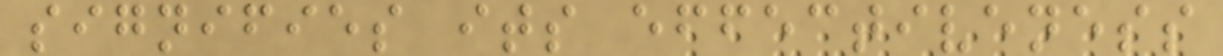signifies its effectiveness
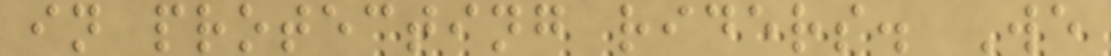in protecting riders. We
